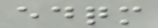edqm
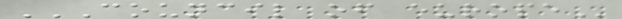COUNCIL OF EUROPE
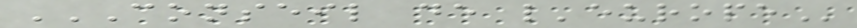CONSEIL DE L'EUROPE
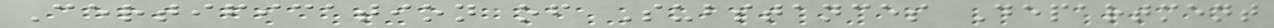Certification of Substances Department
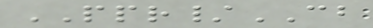PPR/CB
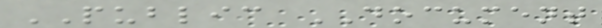PUBLIC DOCUMENT
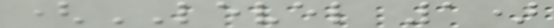(LEVEL 1)
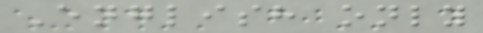English only
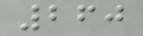260
